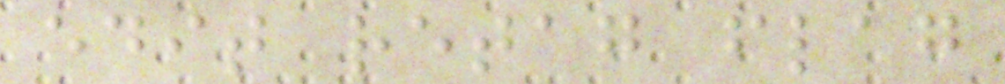edit retag flag
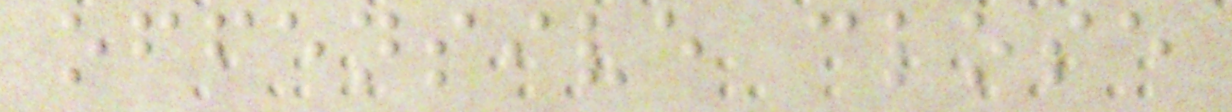offensive close
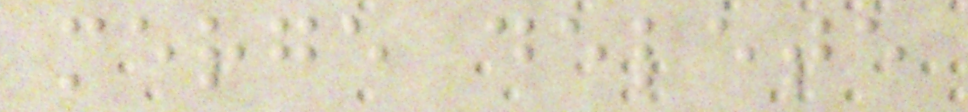merge delete
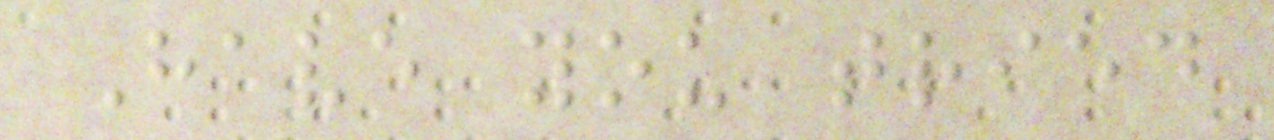Have you tried
